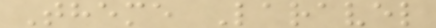Theme Laravel
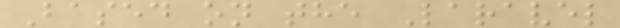Based on the Laravel
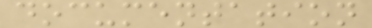documentation
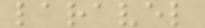laravel
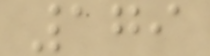179
